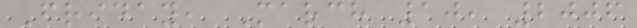Friday, March 10, 2006
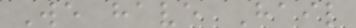We have Hail
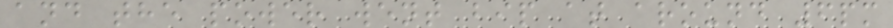and the power went bip at around 6pm
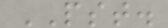PST.
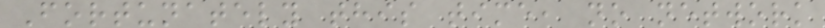Fortunately this time, no network
